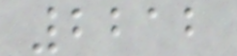2212
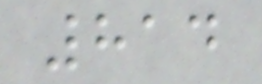814
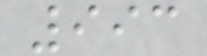993
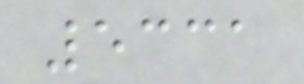5331
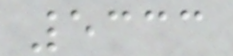5333
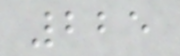225
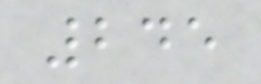245
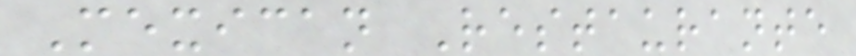Mexican Restaurante
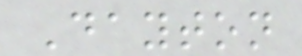Dayton
